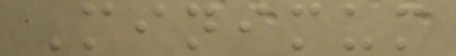Minimum
